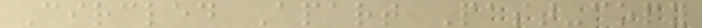Circled Apart Past-copy
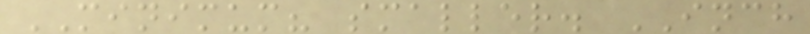MINIMUM? smaller. INCH
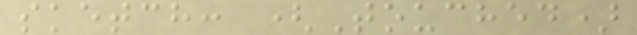sketch: (Touched)
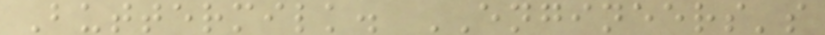Buttermilk. ENGINEERS's
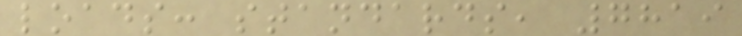loads: standards, 7819
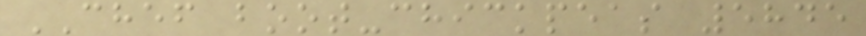CHEF boot-chickpeas 5845
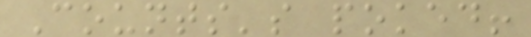Counts's poked!
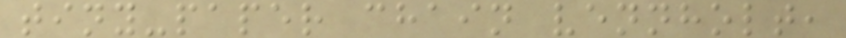tiny-paper chain vennholt,
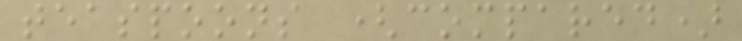teaspoons (compared)
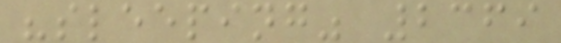"sleeping" 2369
